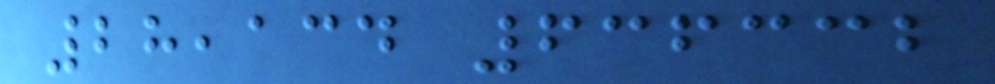28,134 636332
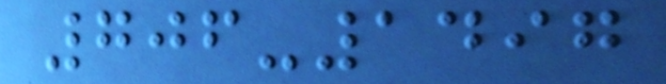706-1497
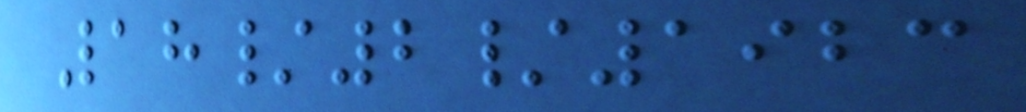18/2/1923
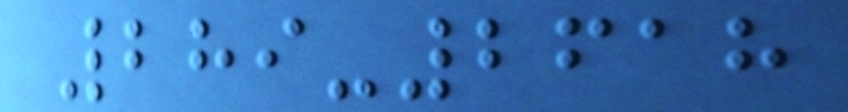289-2618
